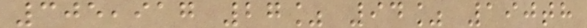305,917 27% 94% 190th
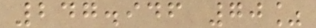247.946 70%
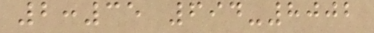2:35 694-8002
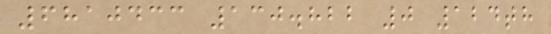6810433 130.822 0 124th
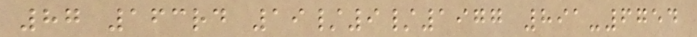87 163rd 19/9/1977 891-6754
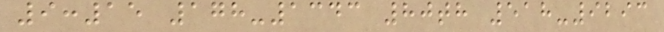9:15 178-1343 80th 518-9293
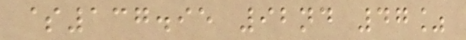$137.95 92nd 47%
